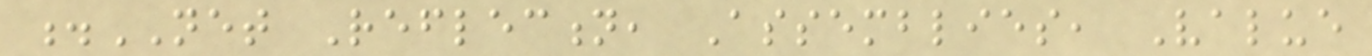.NET Reflection, Assemblies, Value
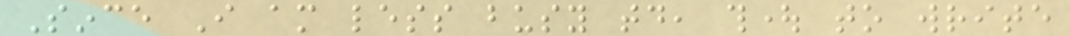Since I am less busy today, thought to write
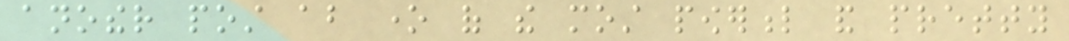another post about one of the most powerful and pretty
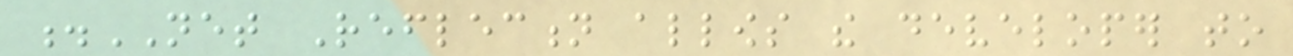.NET Reflection allows the developer to
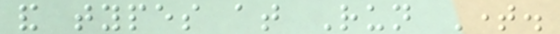and types at Run Time.
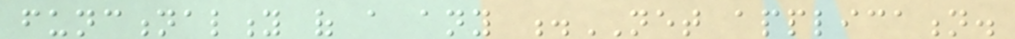functionality of a any .NET application.
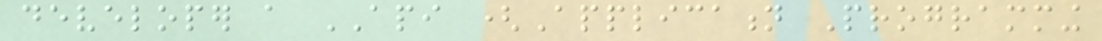developer a API (Application Programming
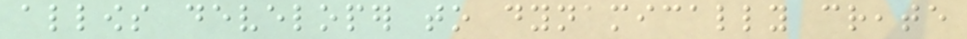allows developer to dynamically create
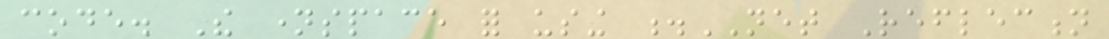code. The namespace for using .NET Reflection
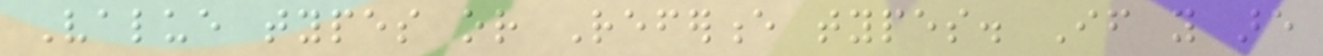Value types or Reference types. If you are
